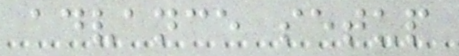advance setup
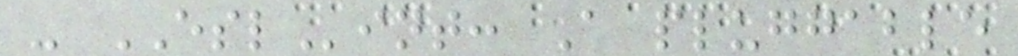- ESLint: A pluggable
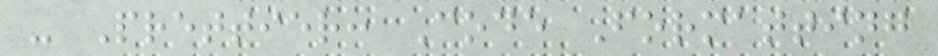- Prettier: Code Formatting
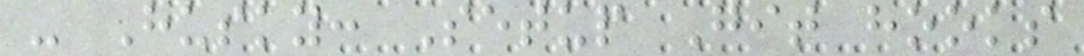- Husky: Setup Git hooks
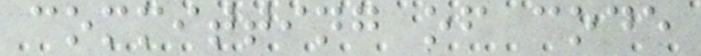committing of code
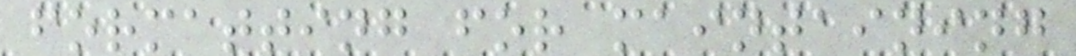formatting for maintaining
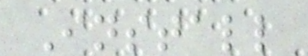Install
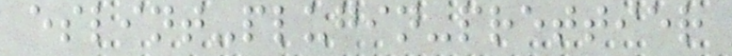eslint-plugin-prettier
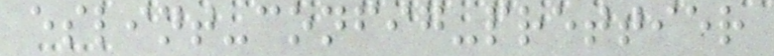eslint-config-prettier
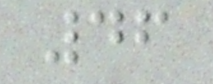46
